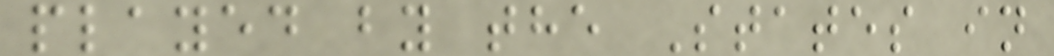played by the States in
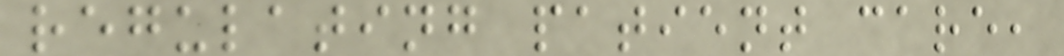regulating patient care,
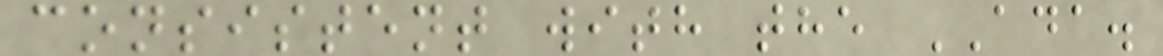consistent with the ADA.
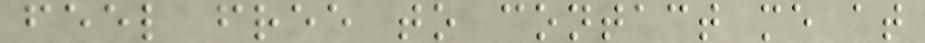feel free to contact me at
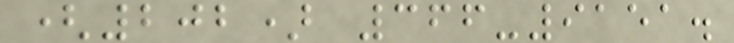(202) 366-9151.
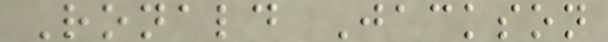Ronald Jackson
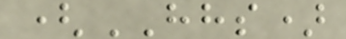(HHS)
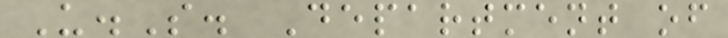U.S. Department of
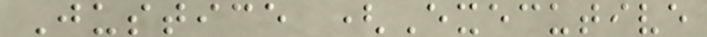Justice (Executive
